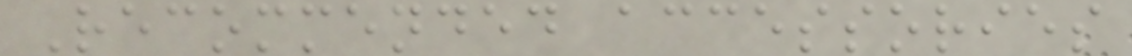Recommended accessories
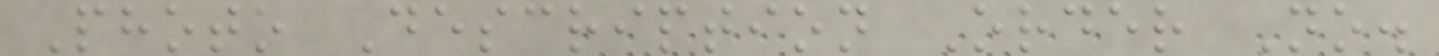Photo Description Order No.
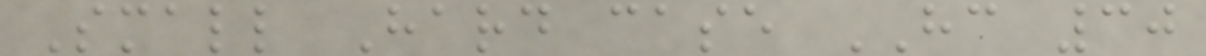Small Hard case HC 30
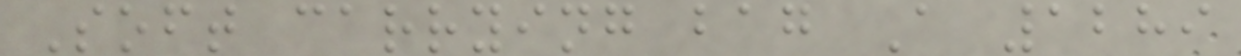Soft carrying bag A 1289
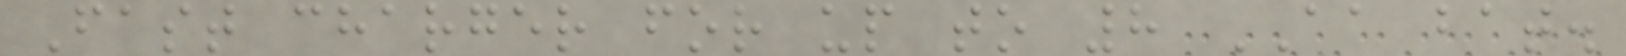Fast charger for up to 8 AA bat.
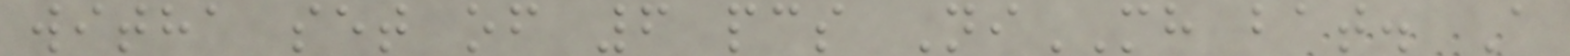witha set of 6 pcs NiMH bat. A
